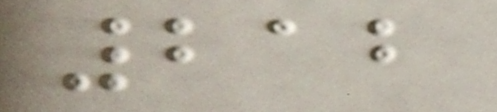212
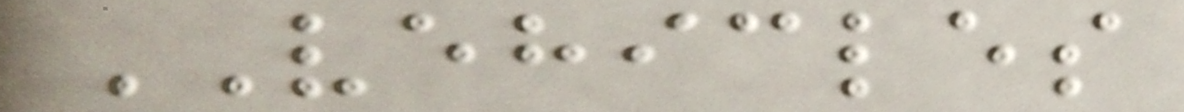VEHICLES
